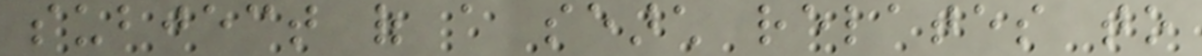subject of a search relates to
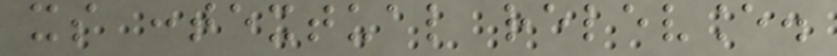its contextual relevance.
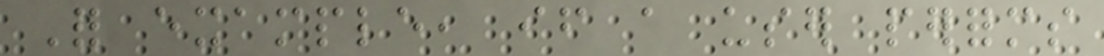For example, if a user performs
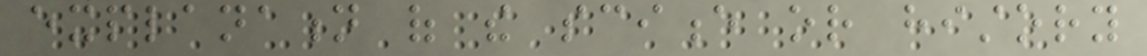explanation of the science or history
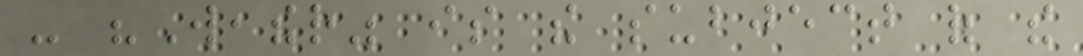- "Weather" is the subject of the
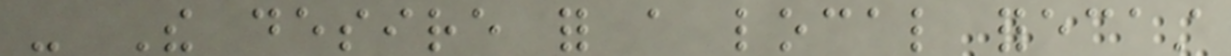- The desire for a local forecast
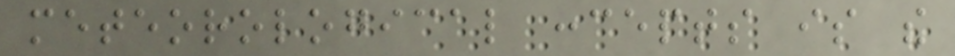meteorological concepts is the
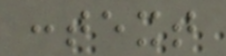context
